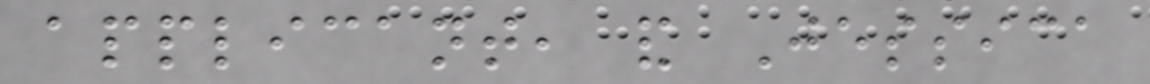applicant, and Jessica
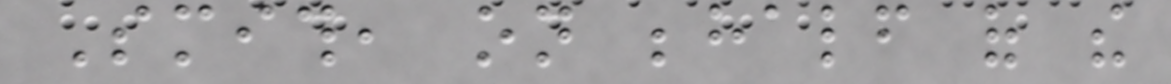Smith, on behalf of the
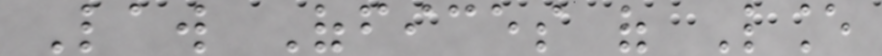Law Offices of Lance
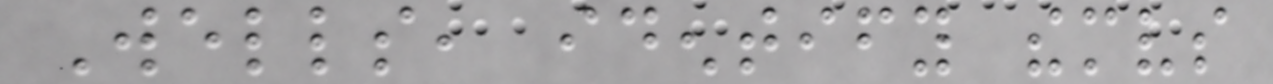Wells, identify themselves
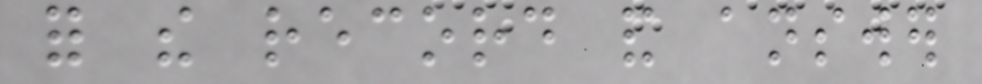for the record and answer
